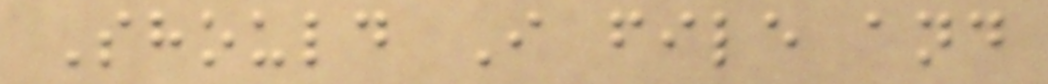Should I file and
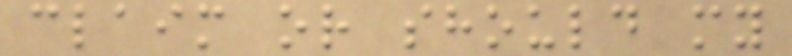claim or should my
